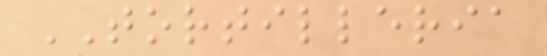TORTILLERIA
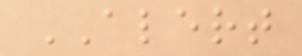ALERT
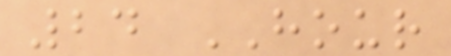24 HOUR
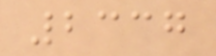2337
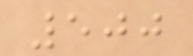500
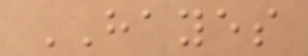HAYES
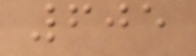605
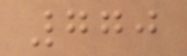770
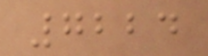7224
